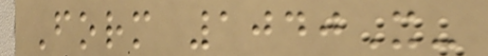Form 1040X-
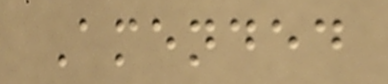Amended
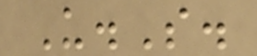U.S.
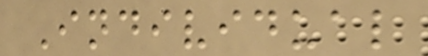Individual
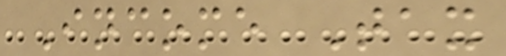Income Tax
